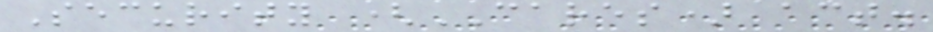Security (CARES) act.
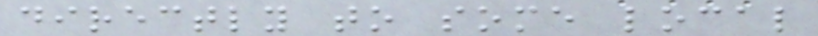directly to some local
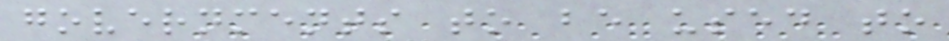governments to be used to
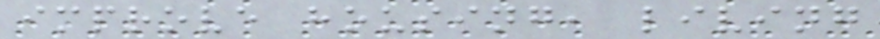improve housing, living
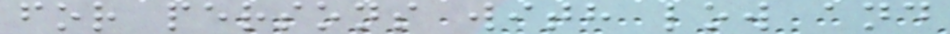for persons with low and
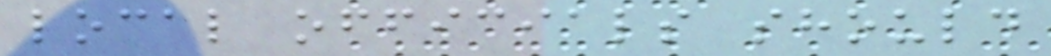local officials should
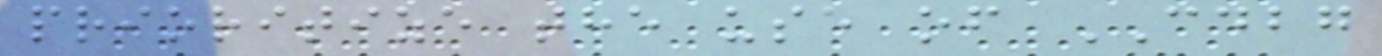prioritize the use of CDBG
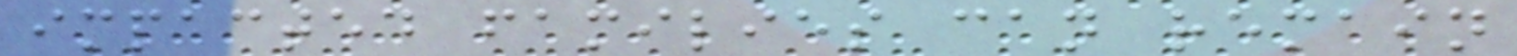impacted families can remain
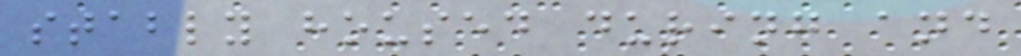stably housed during and
